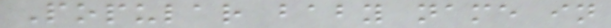Popular baby name in
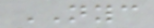NYC
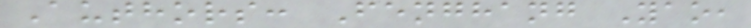Authors: Fenghang Yao,
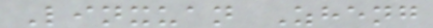Linxuan Zheng
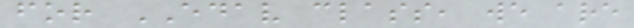for EDAV class, we are
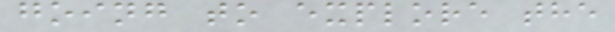going to explore the
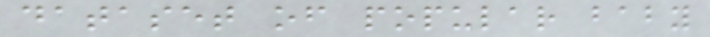dataset of popular baby
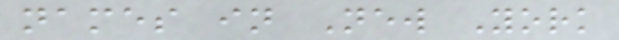names in New York
